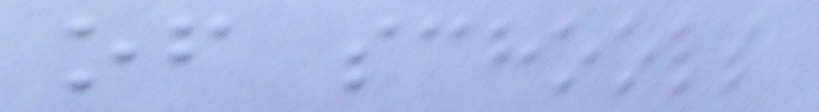of schools
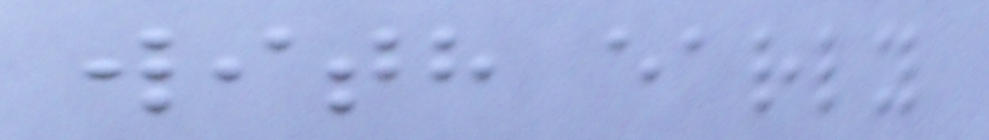with early
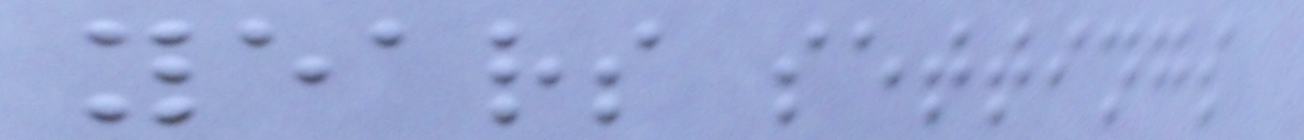years settings
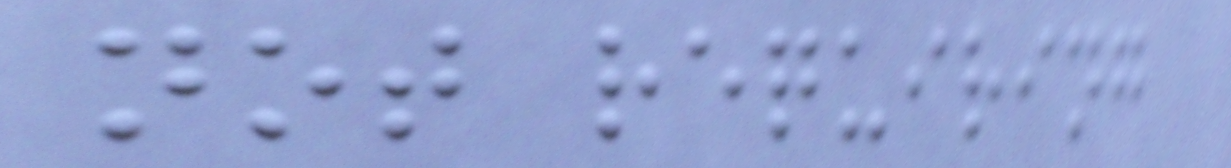not requiring
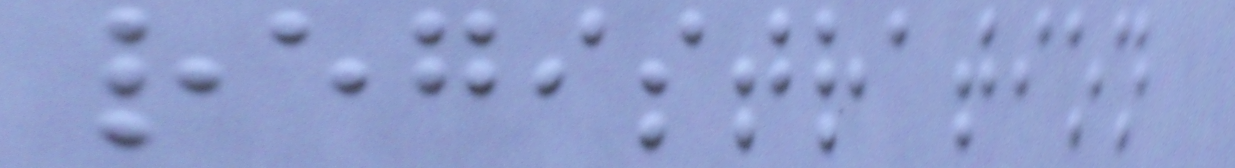registration
